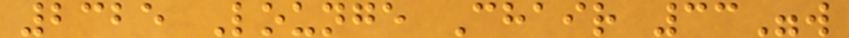2325 Lounge Chair 33"w
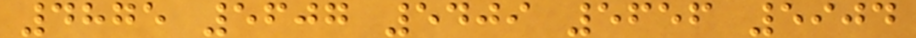4875 5607 5409 5656 5904
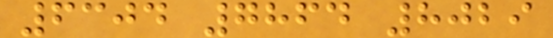6304 7864 8029
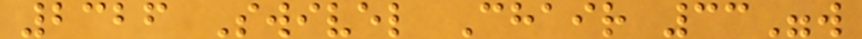2326 Swivel Chair 33"w
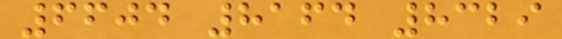6604 8164 8329
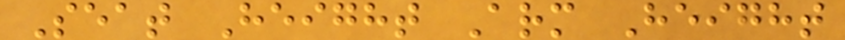Seat Height Arm Height
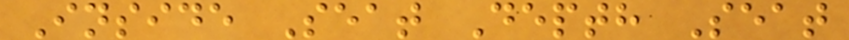Inside Seat Depth Seat
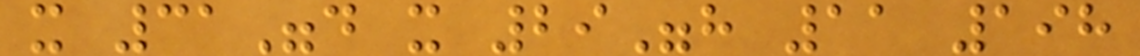x 31"d x 29"h 11 198
